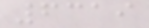6319
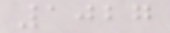1027
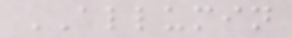ALLUMIN
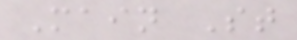Main St
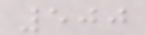500
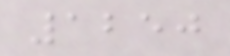1250
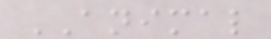ANIMAL
